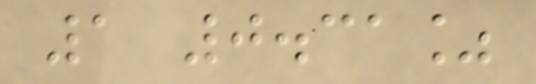1 0.31%
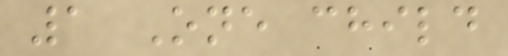1 One child
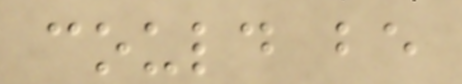could be
